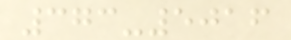373-5016
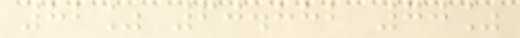82% 60.882 70%
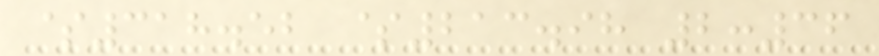$318.52 $213.98 2:36
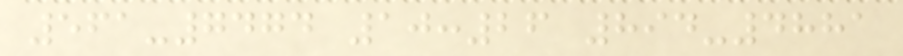561-7474 10:26 894-4881
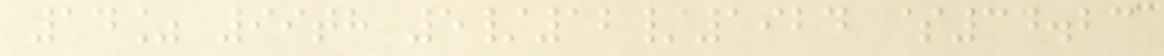14% 99th 5/12/1924 $34.23
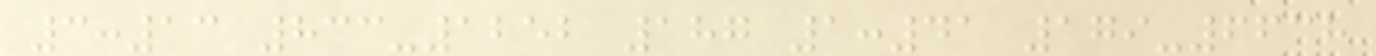3:13 833-1252 187 1:41 179-6638
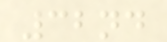32nd
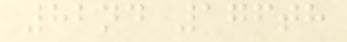82nd 176th
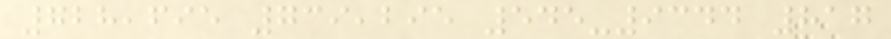728,695 739,295 545-9344 817
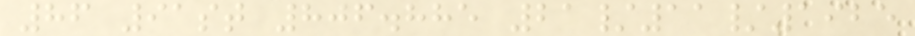86 91st 806.885 21/11/1925
